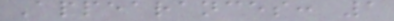Appearances: 1
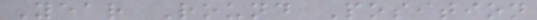Year Round Position
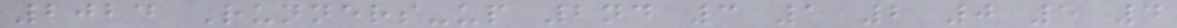2024 Runners-up 2nd 3 1 2 0 5 4
